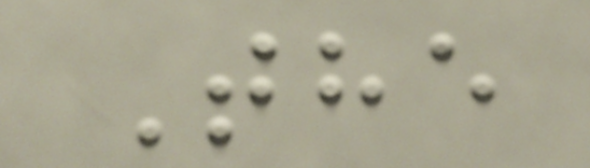The
